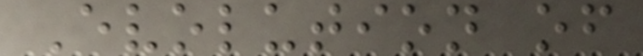Evolution of
